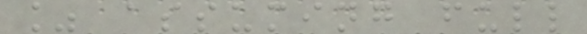% assuming full
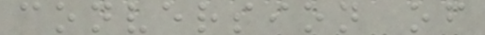conversion of
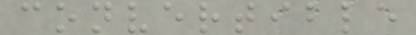convertible
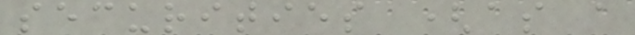securities (as a
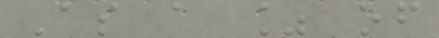As a % of
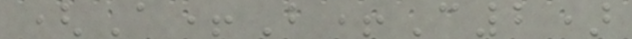(A+B+C2)
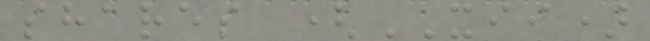shares (XII)
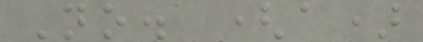No. (a)
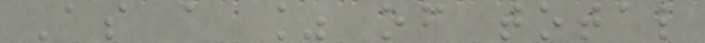As a % of total
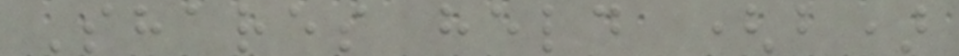Shares held (b)
